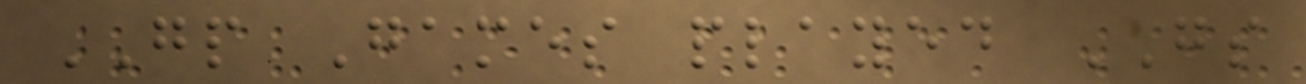GP Games played GS
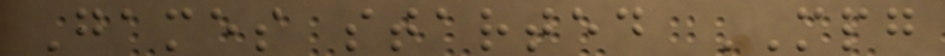Games started MPG
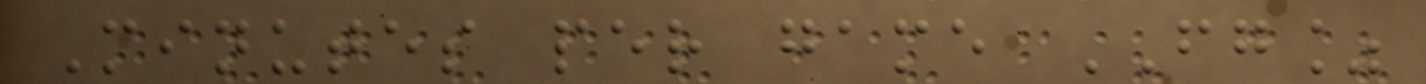Minutes per game FG%
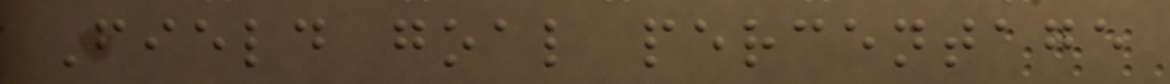Field goal percentage
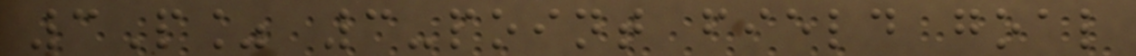3P% 3-point field goal
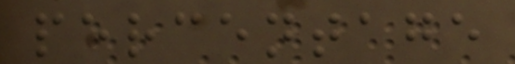percentage
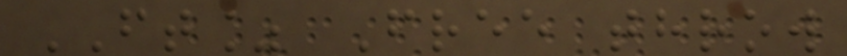FT% Free throw
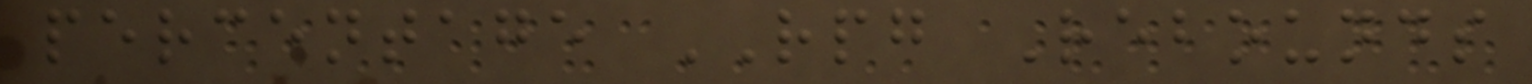percentage RPG Rebounds
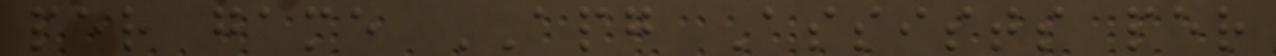per game APG Assists per
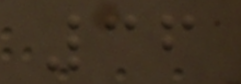36
